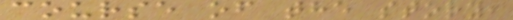course of the story,
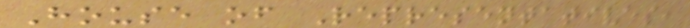House of Representatives,
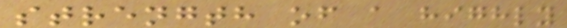strength of a highly
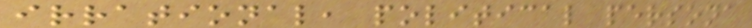irrational, political persona
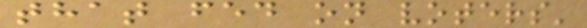that fed on voters'
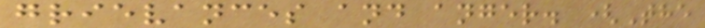grievances and anger. (The
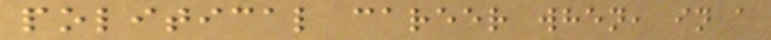political career when, in a
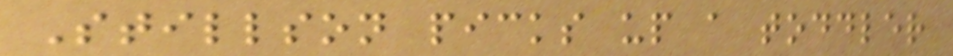Stillson picks up a toddler
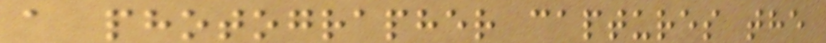a photographer captures the
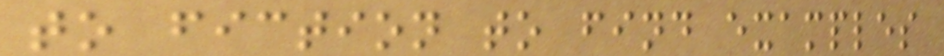to fiction to find examples
